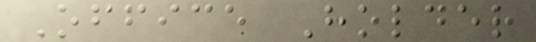Office Holder
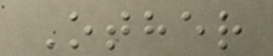Other
